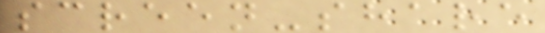screen-share
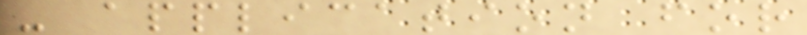- application for
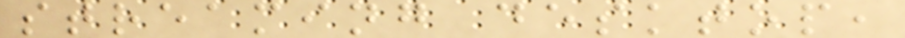streaming desktop,
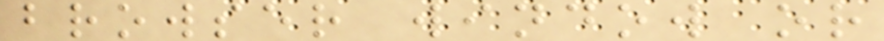browser window or
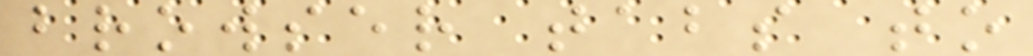browser tabs to
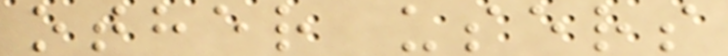other users
